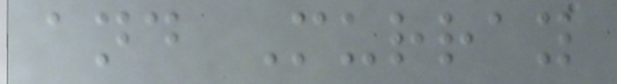and Murray
